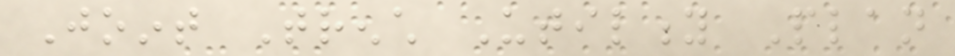Joint Trench Utility Plan
